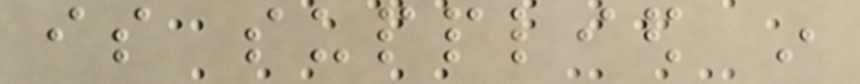is supplied in
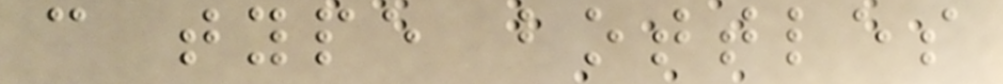can type bottles
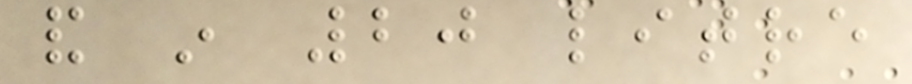and in 20 litre
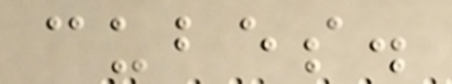cubes.
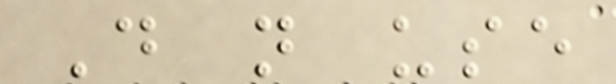Do not use
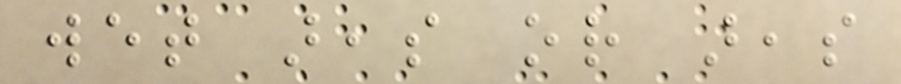wet areas or areas
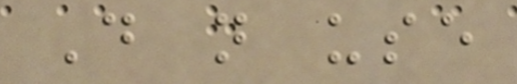Do not use
